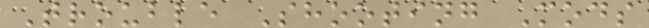Trouble Shooting Mods
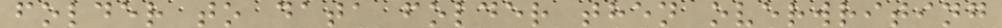folder to data folder then overwriting
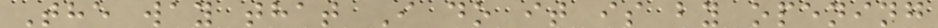The way that I do it is by opening
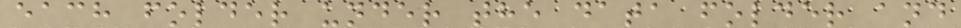each folder under the data folder and
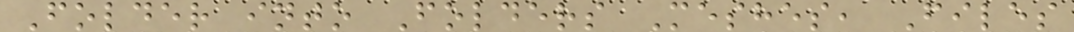Folder into Folders Meshes, Files
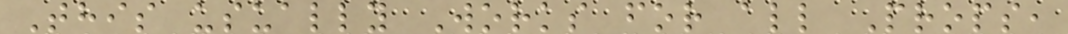This usually Works for all Props,
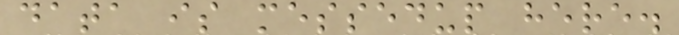data is messedup here.
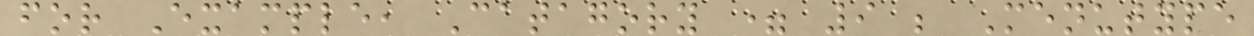for Example, Catagory = 9 ; Menutype
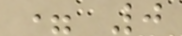= 0
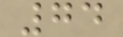74
